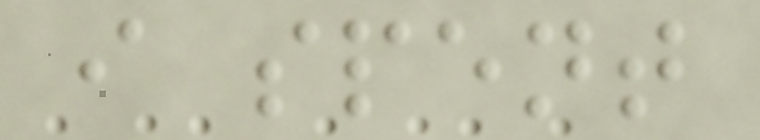i spent
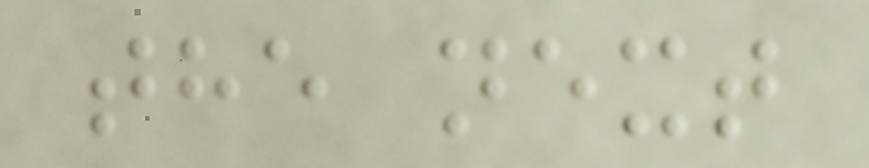the next
